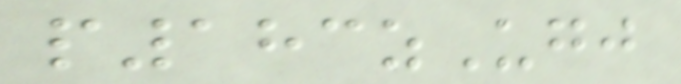p183zUgj
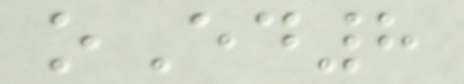oEd8
